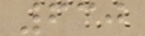630
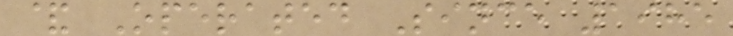& Operated Since 1985
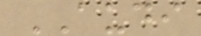AUDI
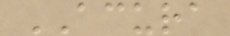ACURA
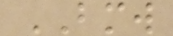BMW
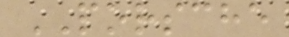PORSCHE
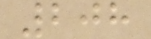208
